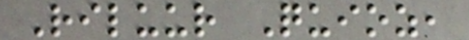Riluur Quioz,
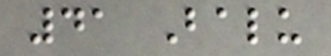41 Balu
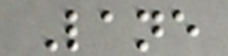Lane
